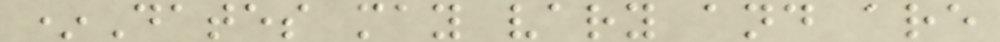*Dates may vary and are
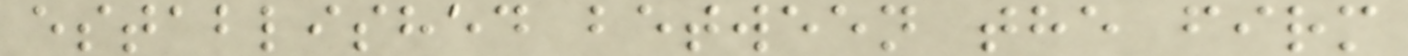established between the firm
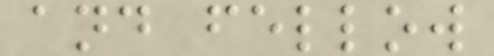and fellow
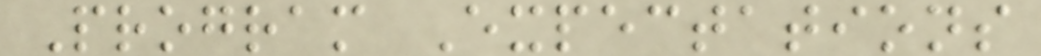Program Expectations
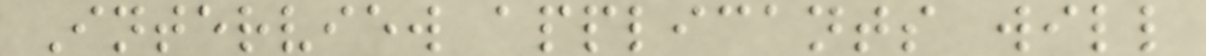Interview applicants will
